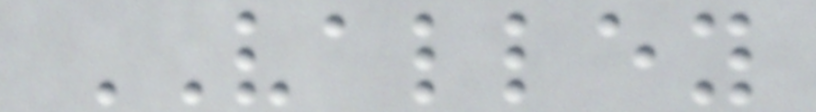VALLEY
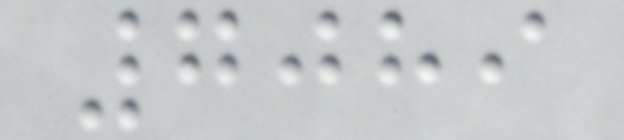7089
